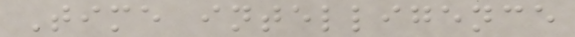Time intelligence
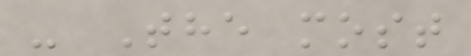- The most
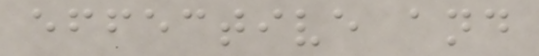effective and
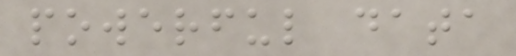powerful data
